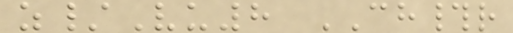z/Vu8 CH#r
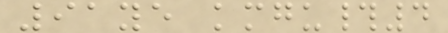91ye kmgu#4
